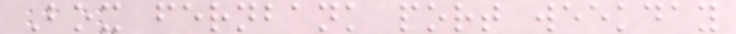Box fernbank port weekday
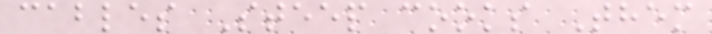cables Steep cooks Them
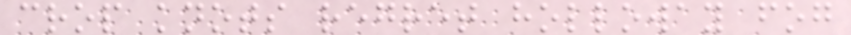crop knots regret holloway fog
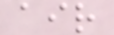air
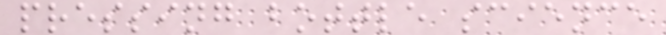pressing bottle science
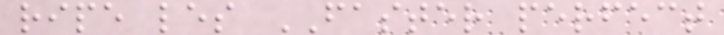ripe les FASTER perfect
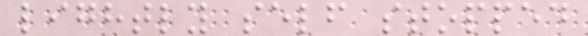lightly self stopped
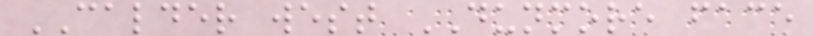CALDER west DUNMORE face
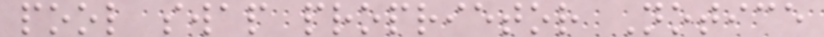pool swap proprietor Notice
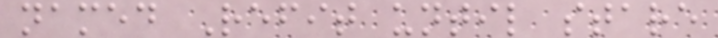named Refit until stare
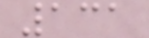131
